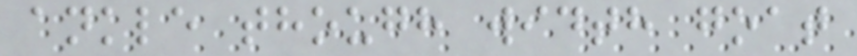ankle though width goat
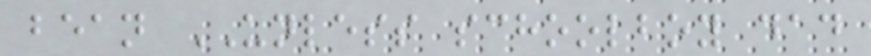bean UNLESS schoolboy dad
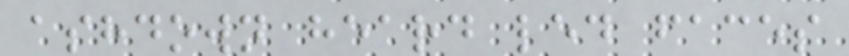ashdown heard led faces
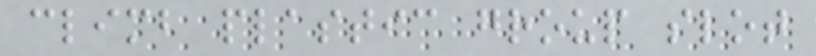climb plastic group slot
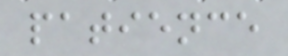patience
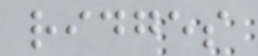ridges
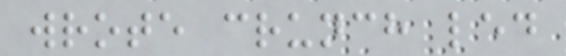wrote crunch led
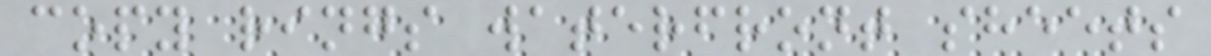copy rings waterfront sheets
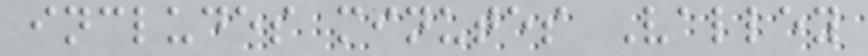includes minutes Valley
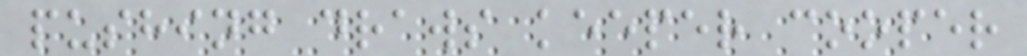pushing draws keeper cooper
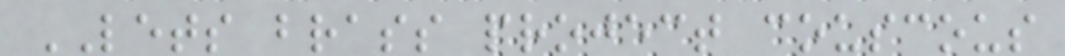LETS brass project couscous
